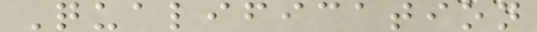Qualification
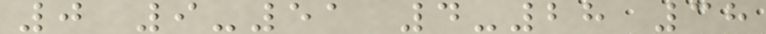0 9-51 4-28 38
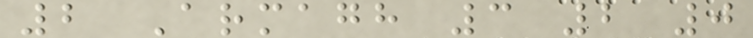2 Armagh 3 2 0
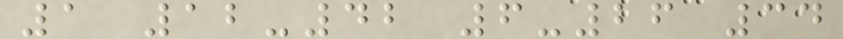1 12-42 6-26 34
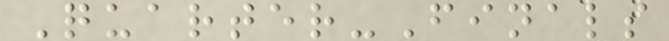Quarter-Finals
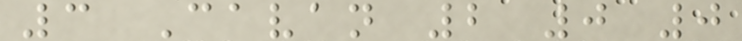3 Cavan 2 0 0
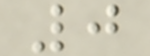0
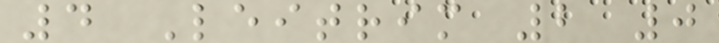4 Leitrim 2 0
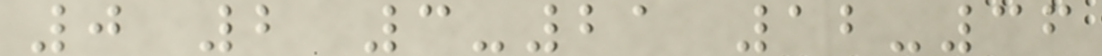0 2 3-21 12-36
